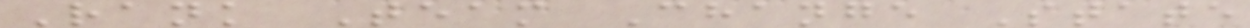Rank Team Change State
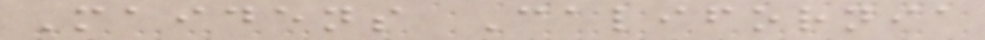Maidens California
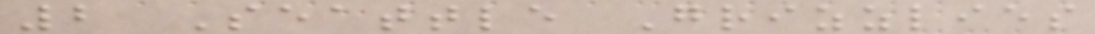2 Seattle Grizzlies
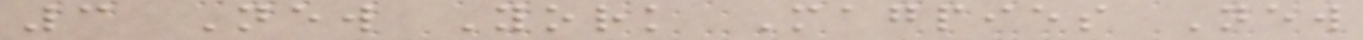3 New York Magpies New
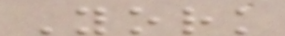York
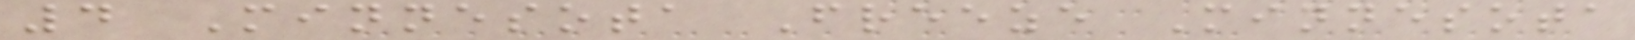4 Minnesota Freeze Minnesota
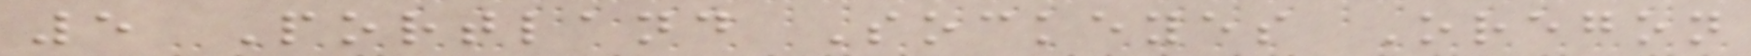5 Portland Sockeyes Oregon
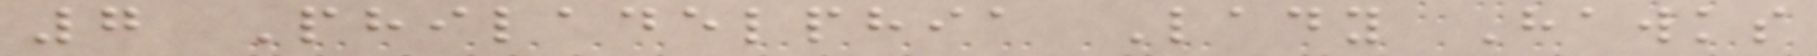7 Philadelphia Lady Hawks
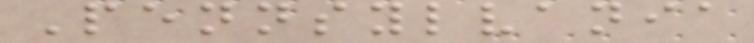Pennsylvania
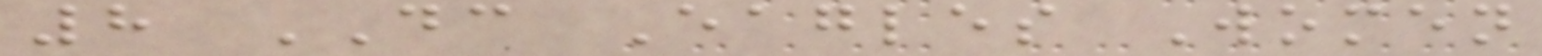8 DC Eagles Women
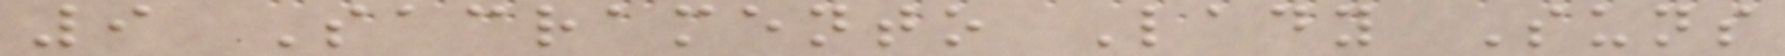9 Sacramento Lady Suns
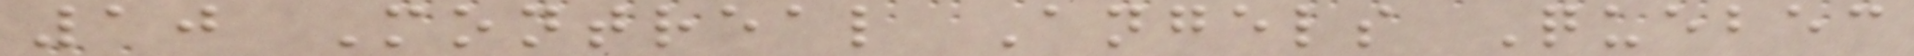10 Montreal Angels Quebec
